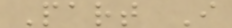Part I
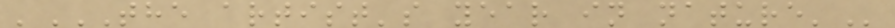'THE ARTIST'S YEAR IN NATURE'
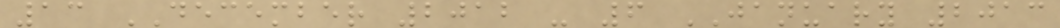13 DECEMBER 2012 - 6 JANUARY 2013
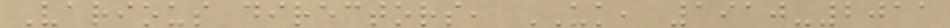Various directors, UK, 1910-2011
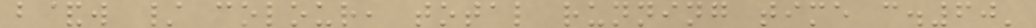b&w / colour, total running time c.60'
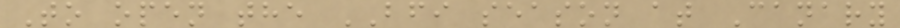To open the BFI season at Canary
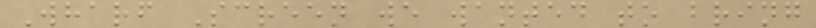Wharf Screen we wanted to bring
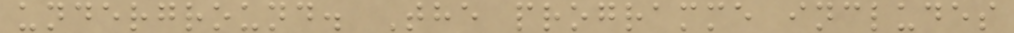underground. The programme includes
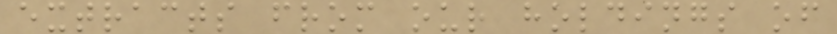extracts from our holdings of
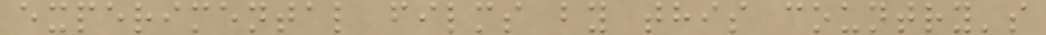experimental films by this country's
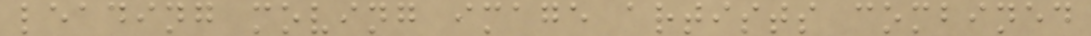leading moving image artists combined
